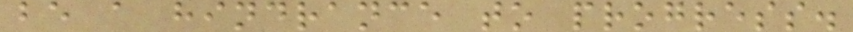be a hindrance to progress.
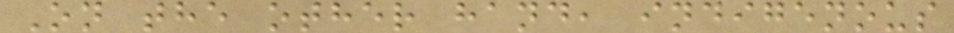On the other hand, indigenous
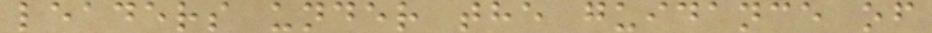leaders under the guidance of
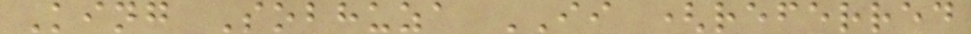King Sobhuza II (referred
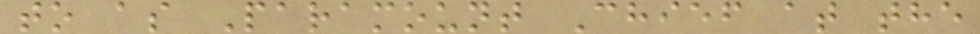to as Paramount Chief at the
